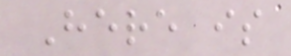Here is
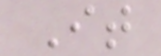It
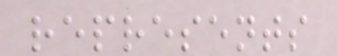represents
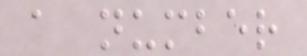a number
